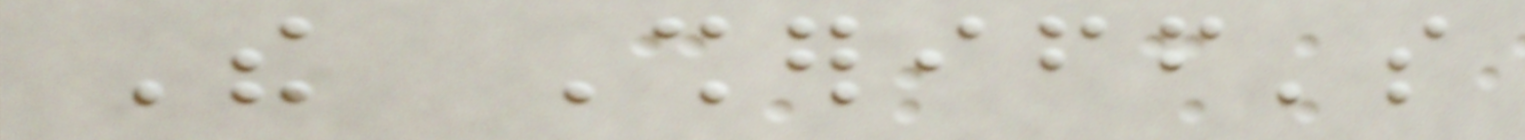The Sheriff's
